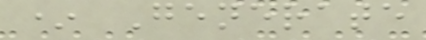* Generate
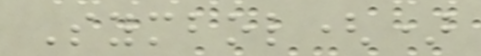Symbol()
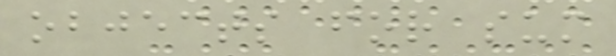objects for sum
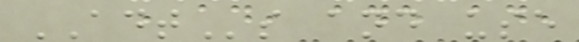ADTs and use
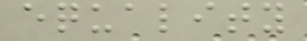equality
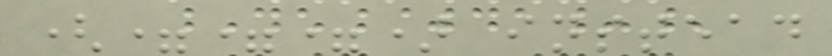(===) instead
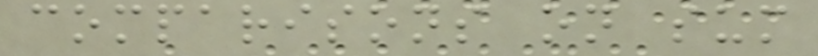comparisons on sum
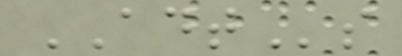ADTs
